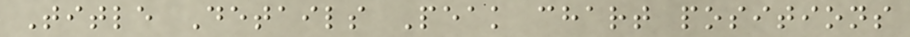Title Details Peak chart positions
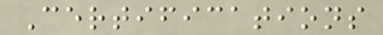Certifications
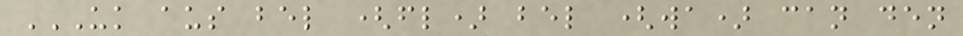UK AUS BEL (FL) BEL (WA) CAN DEN
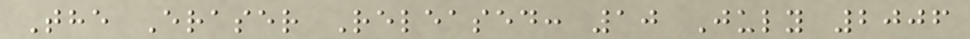The Eraser Released: 10 July 2006
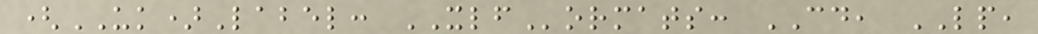(UK)Label: XLFormats: CD, LP,
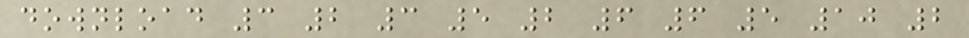download 3 2 3 5 2 6 6 5 10 2
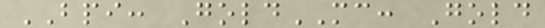BPI: GoldMC: Gold
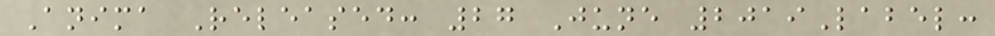Anima Released: 27 June 2019Label:
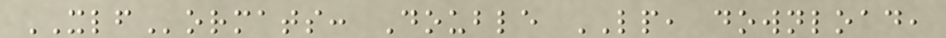XLFormats: Double LP, download,
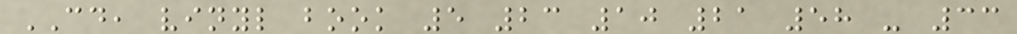CD, vinyl book 5 23 10 21 58 - 33
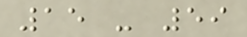15 - 59
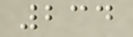234
